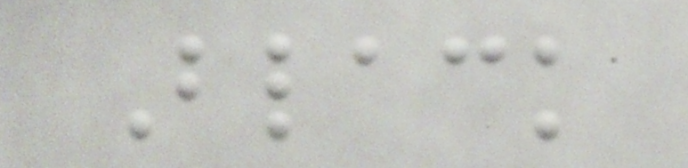Black
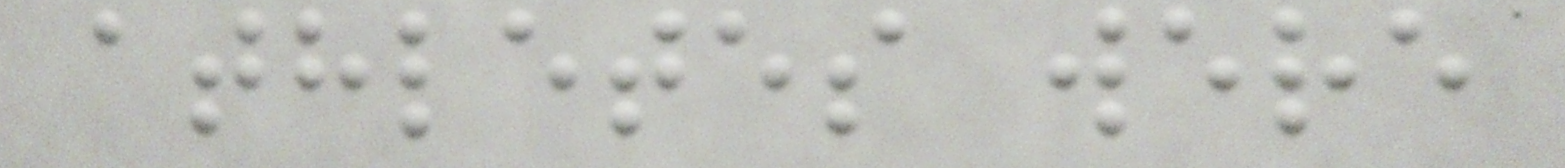athletes were
